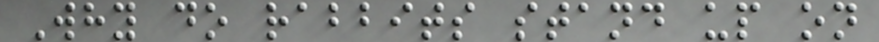Why do rabbits stand up on
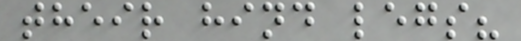their hind legs?
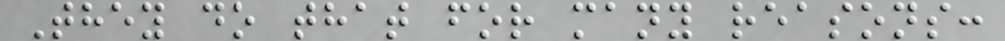They do that for many reasons:
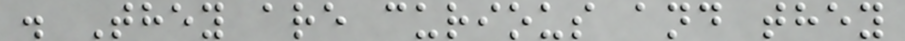. They are curious and they
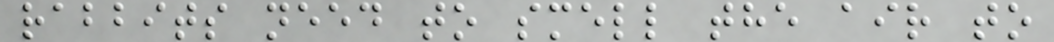rabbits need to smell the air to
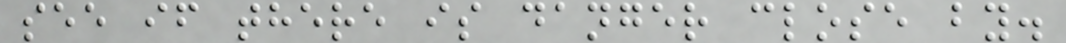see if there is danger close by.
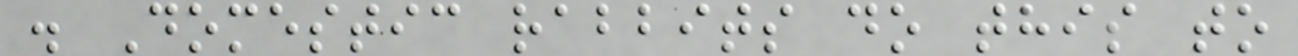. Domestic rabbits do this to
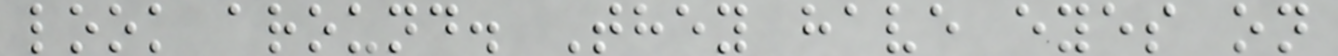look around. They have eyes on
